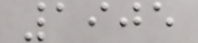1905
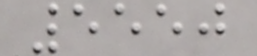5550
